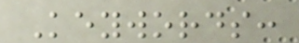Keywords:
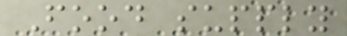Food supply
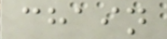chain
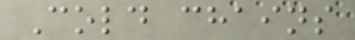Cold chains
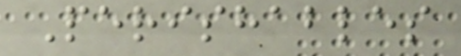Perishables
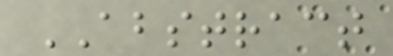ABSTRACT
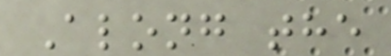Along the
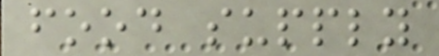food supply
